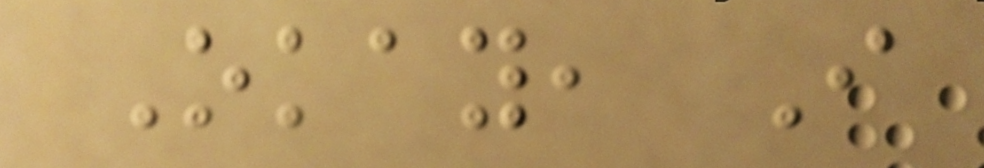Okay, I
